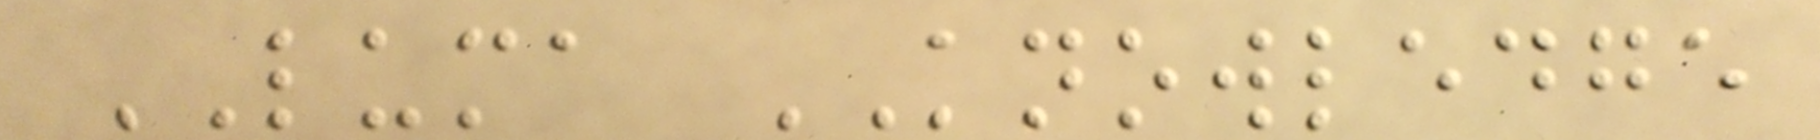LUMA KNOWLEDGE
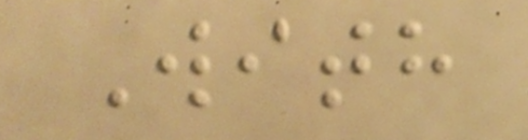With
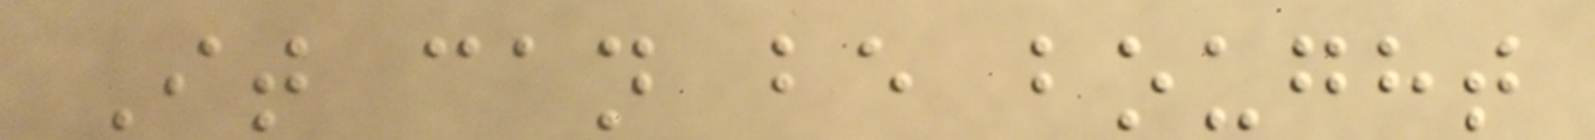It can be bought
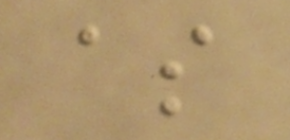as
